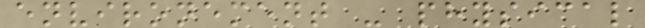environement - physical
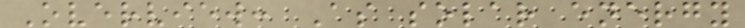Overview: As solar energy
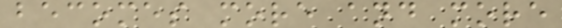becomes more and more
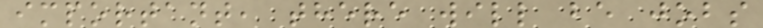important, there will be jobs
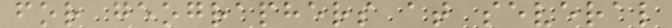for geographers at several
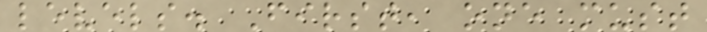levels. First, one must
